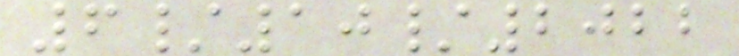6/10/2022
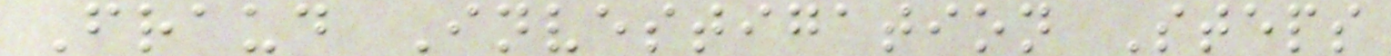Fraud Investigation Steps
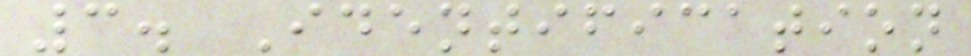3. Identification
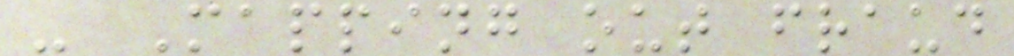- Mapping out fraud
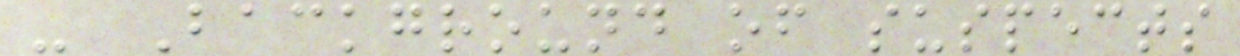- Background of suspects
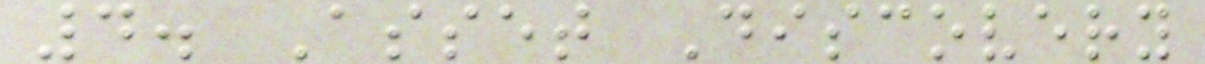4. Asset Discovery
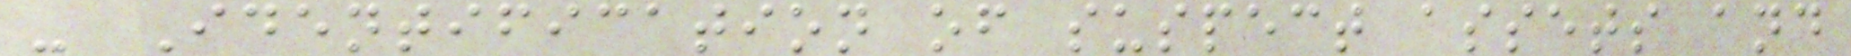- Identification of suspect assets and
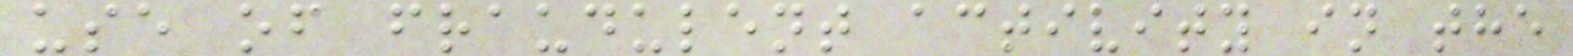use of fraudulent activity in the
